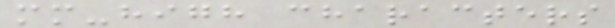mm-high characters
